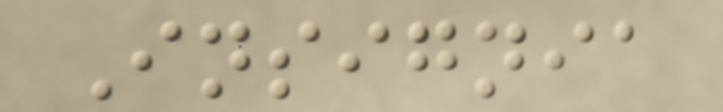Insignia
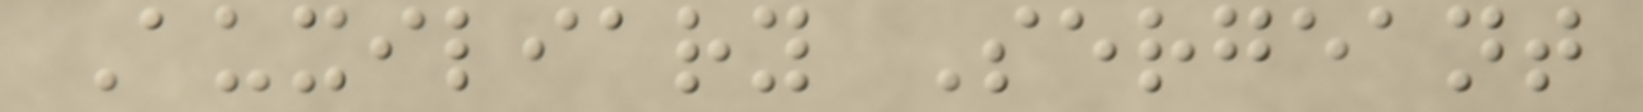Auxiliary Sergeant
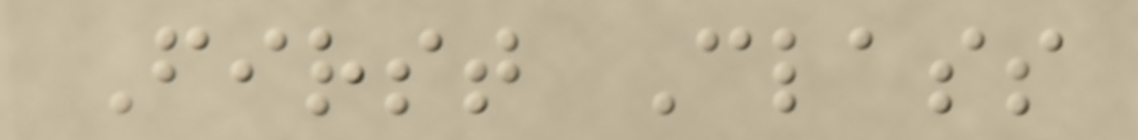First Class
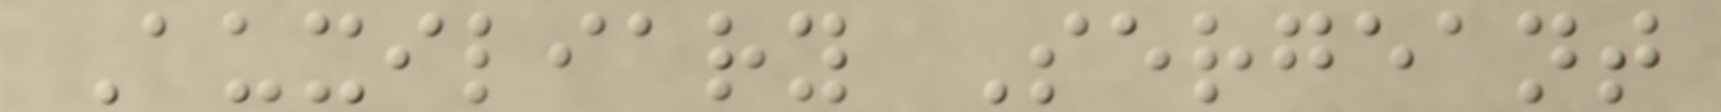Auxiliary Sergeant
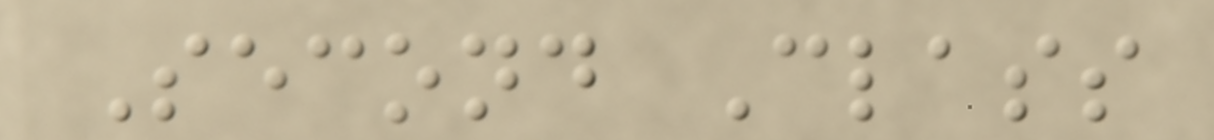Second Class
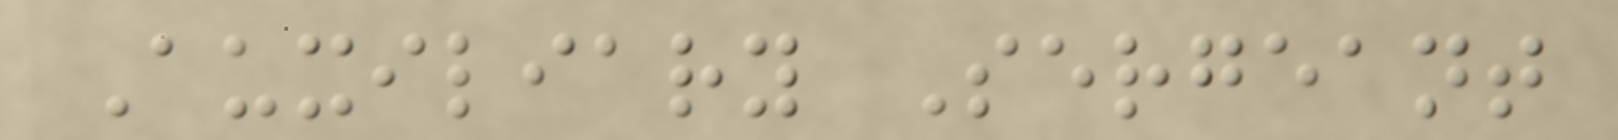Auxiliary Sergeant
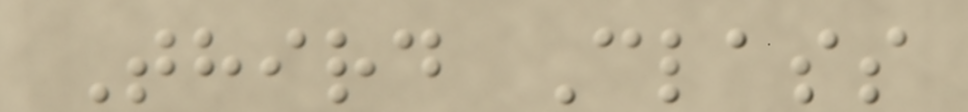Third Class
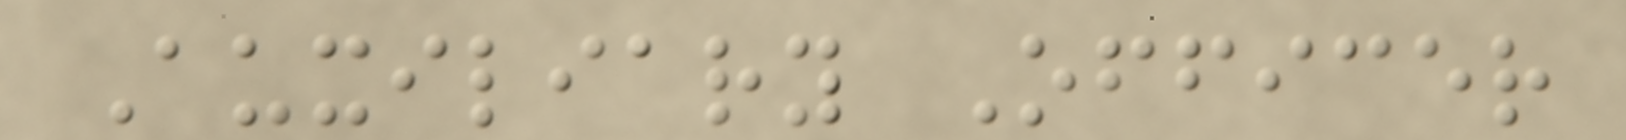Auxiliary Officer
